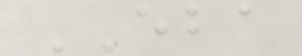EBA
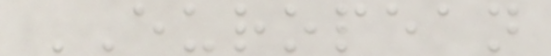EUROPEAN
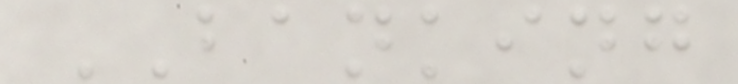BANKING
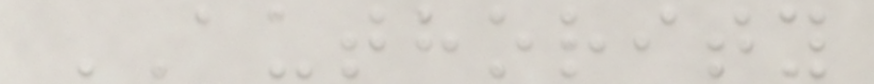AUTHORITY
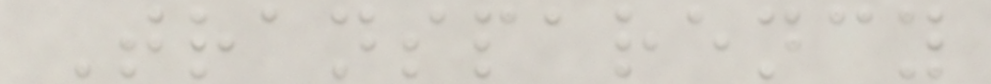Transparency
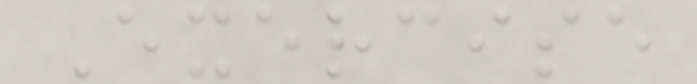Exercise
